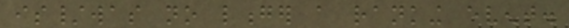is/was no longer a ranking event.
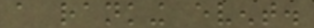a ranking event.
